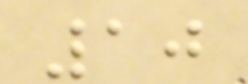10
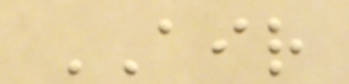AIR
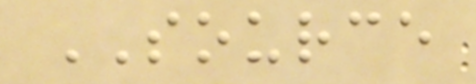SOURCE
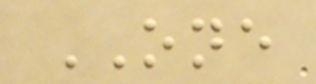ONE
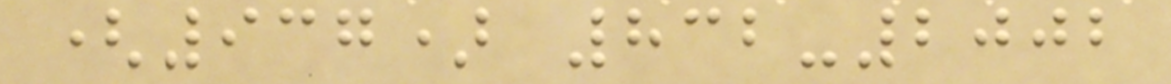(937) 832-2002
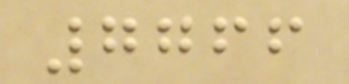7766
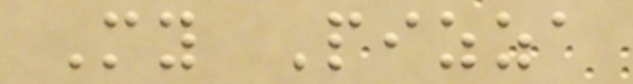My Pizza
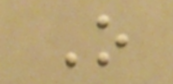O
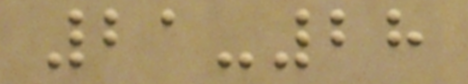21-28
